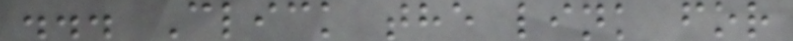... Click the link for
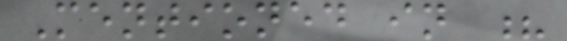Mentioned in ?
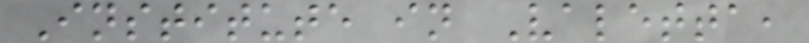Institute in Valetta,
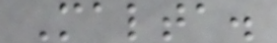Malta.
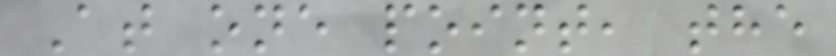At one point, the
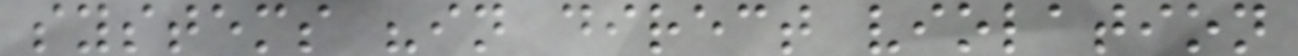systems "in direct violation
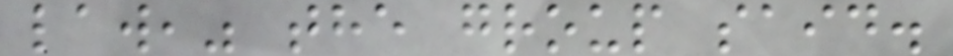law," the group said.
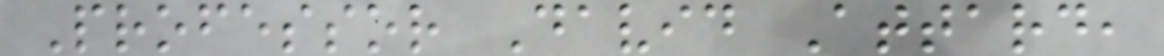Professor David Attard,
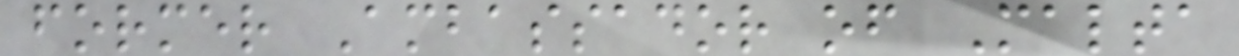former Ambassador of Malta
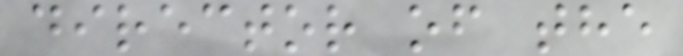director of the
